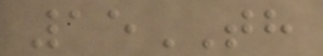15TH
